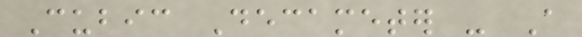Cubic Decameter - A
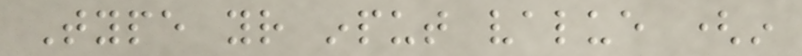Type your input value (in
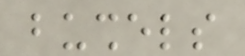bushels
